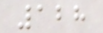128
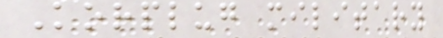Korplug military
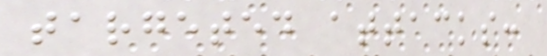targeted attacks:
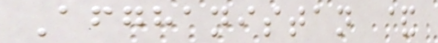Afghanistan &
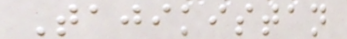Tajikistan
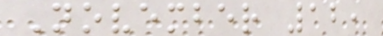November 12,
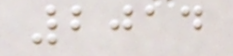2014
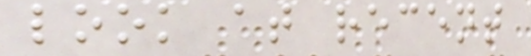look at recent
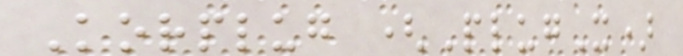Korplug (PlugX)
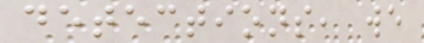detections, we
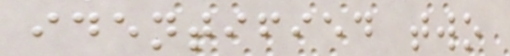identified two
